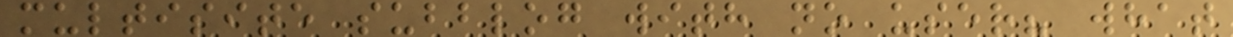multisite subblog with no user? what
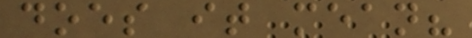does it mean?
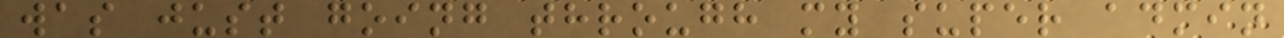was just going through my super admin
